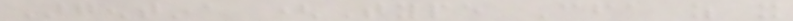Argentina (Type Cfa as it
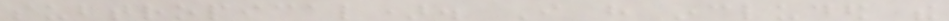subtropical). I have included the
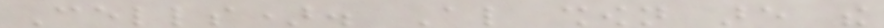Cells). Also shown are the
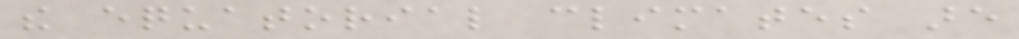the equatorial climates are
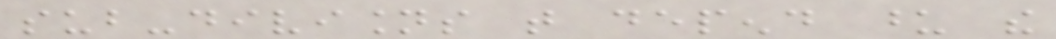sub-divisions that depend upon the
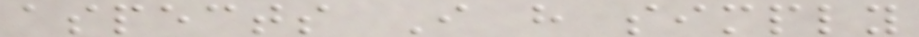aspects I have simply
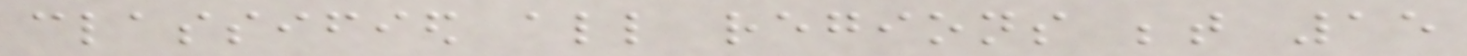classified all regions between 15
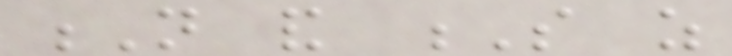N and S as
